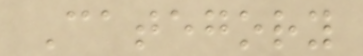Category
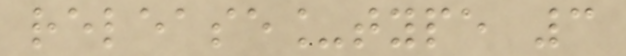release_type 3
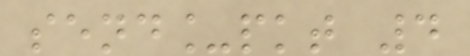send_pkt 4
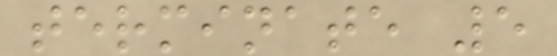terminate 5
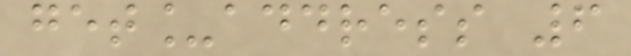get_address 6
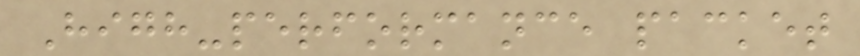High-performance packet
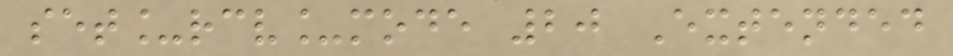set_rcv_mode 20 Extended
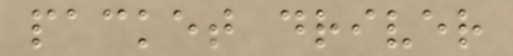packet driver
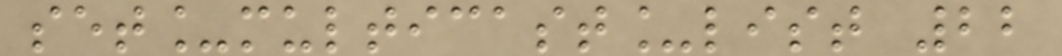set_multicast_list 22
